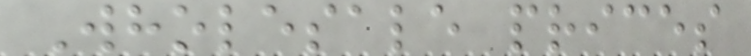Wholesale prices
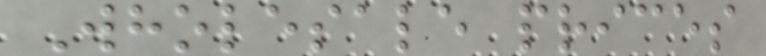Wholesale prices
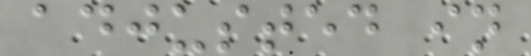adjusted in
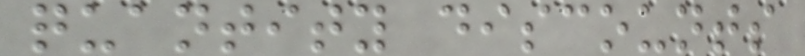quantity discounts
